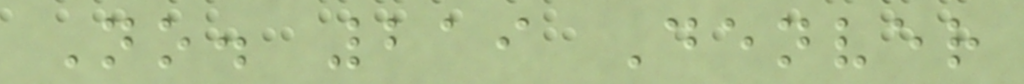No. 219 Denver
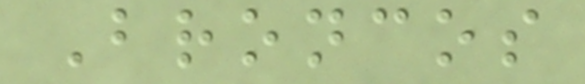Broncos
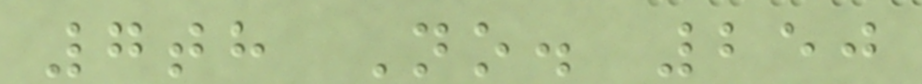7th No. 250
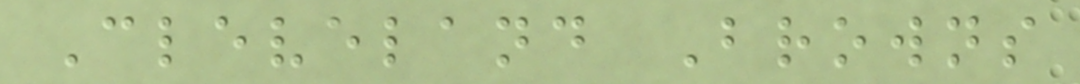Cleveland Browns
